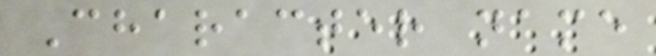Character name
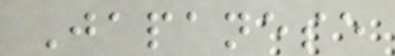Japanese
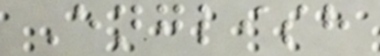English
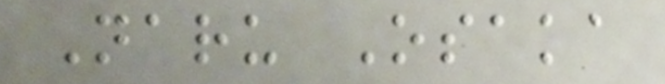Naru Osaka
